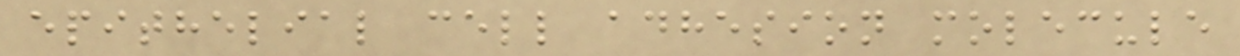epithelial cell adhesion molecule
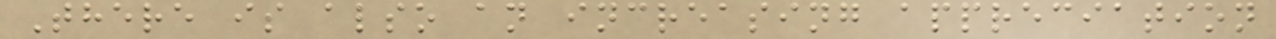There is also an increasing appreciation
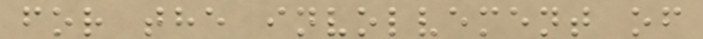for the involvement of
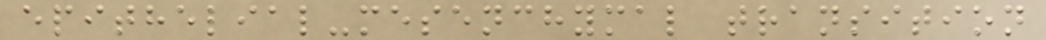epithelial-mesenchymal transition
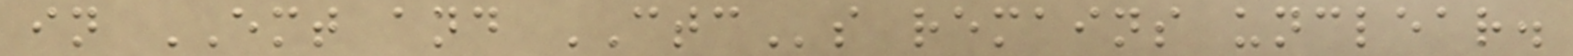in EMT and CTCs remains unclear.
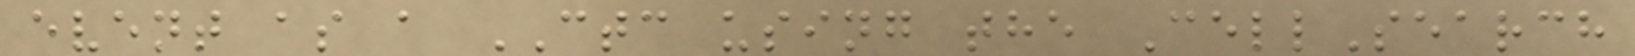event as a CTC using the CellSearch
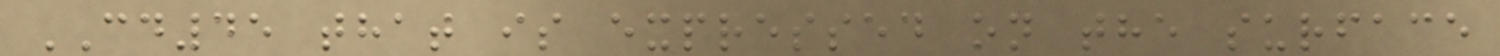CD45 that is expressed on the surface
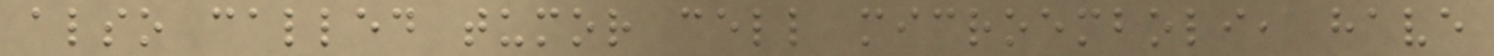also called tumor cell microemboli, have
